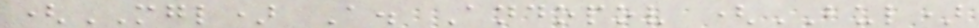(MGL) A. Andopov (BUL)
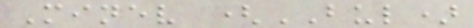Minev (BUL)
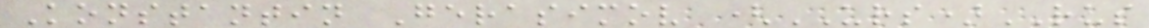Konstantin Gerasimov (URS)RUS
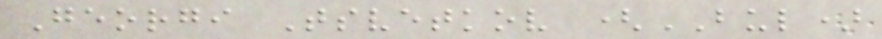Georgi Tsvetkov (BUL)
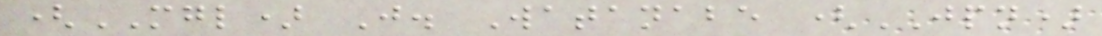(MGL) J. Watanabe (JPN)
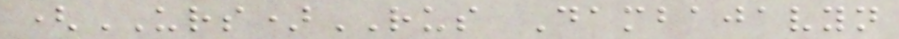(URS)RUS Dambajavyn
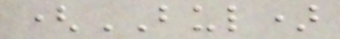(BUL)
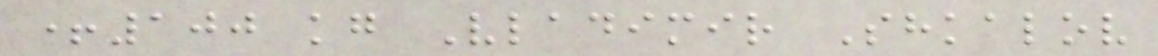+100 kg Vladimir Shkalov
